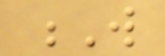W
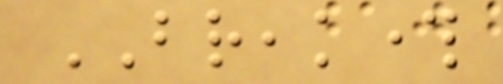BREAKTHROUGH
